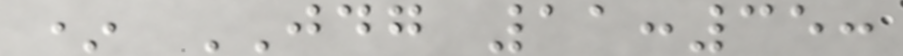* JDG 11:35:
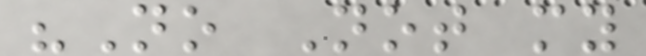"No Not my
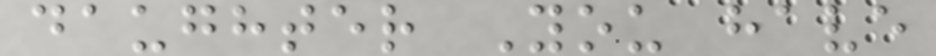daughter You have
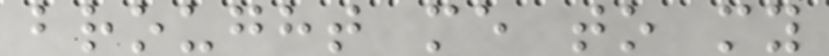brought me to my
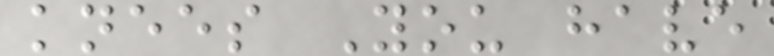knees You have
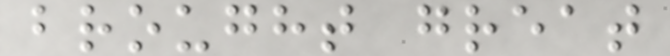brought great
